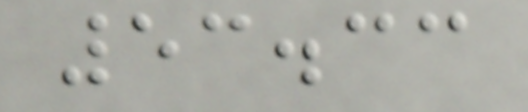53.33
